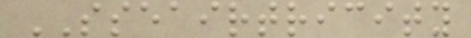SSEAIRTRICITY
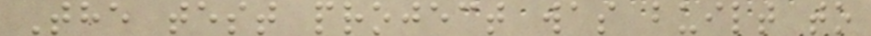The test project was built to
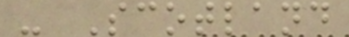- Scotland
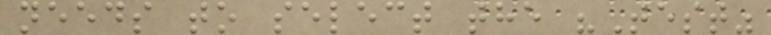needs to select the "Test"
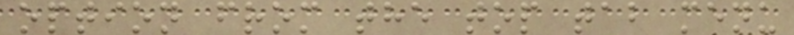option from the top tab menu
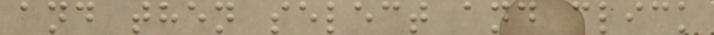and then select and click
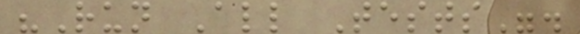"Run All Tests".
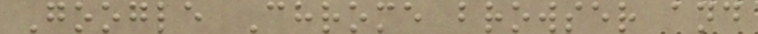Google Chrome browser and
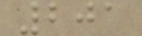201
